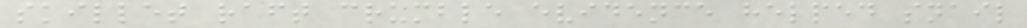skillet raft crumble evidence helped snail
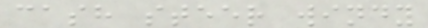cash steer windy
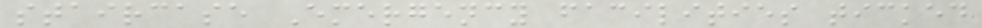staircase Emergency facilities ticked
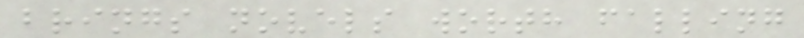brings novels worth falling
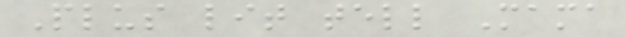Plus lit tell Mama
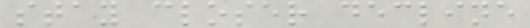stay closer decline
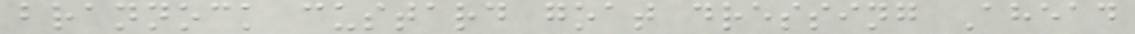brannock custard goat dressing Ahead
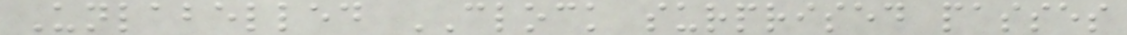Unlabelled CLOCK surprised passes
